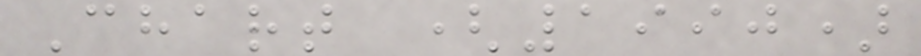Chart (1990)
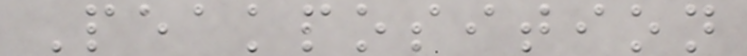Peakposition
